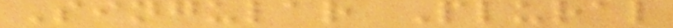Singular Plural
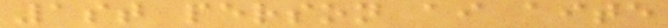1st person ai aite
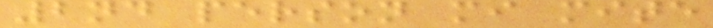2nd person mi mite
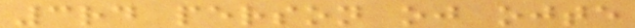3rd person oj ojte
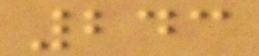243
